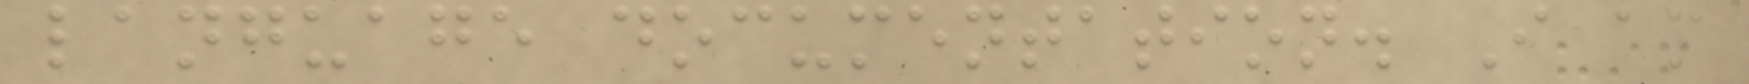language documentation. I am
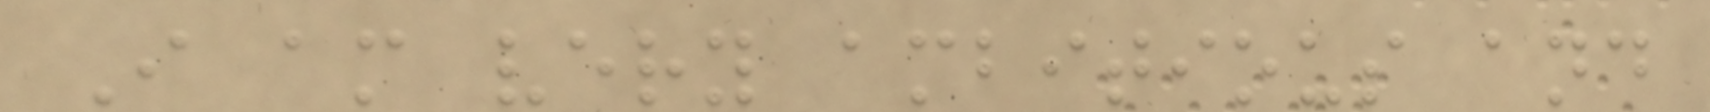I am very ambitious and
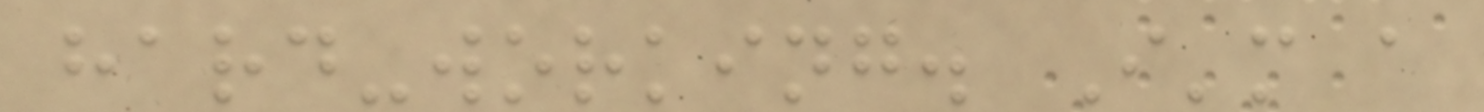hard-working. I'm a
